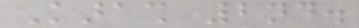Karash 2nd.
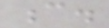c.
